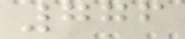776
